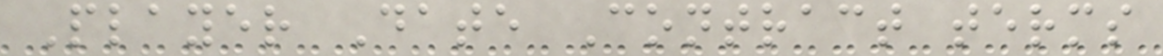Player Date Contract terms
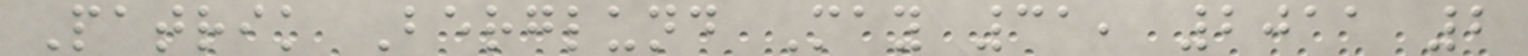Patrik Berglund May 31, 2011 2
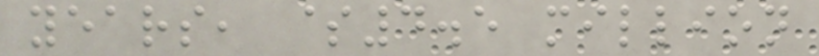years, $4.5 million
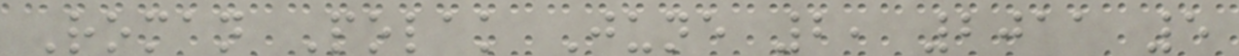Roman Polak June 2, 2011 5
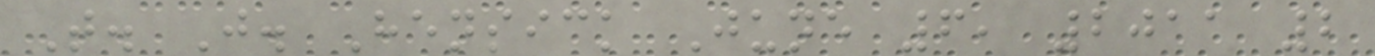T. J. Hensick June 6, 2011 2
